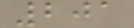201
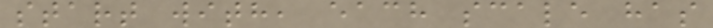start with, each scale has
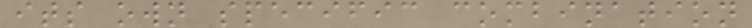its own specific combination
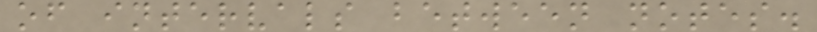of intervals between notes.
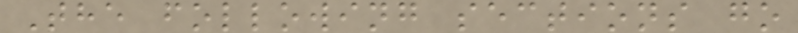The following sections go
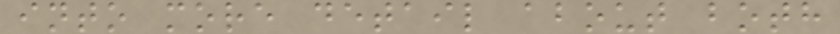into more detail about both
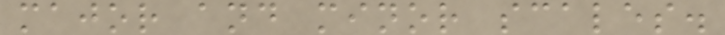major and minor scales.
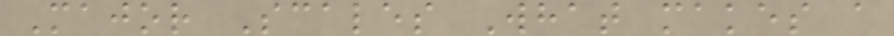Major Scales What makes a
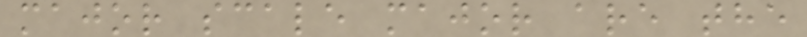major scale major are the
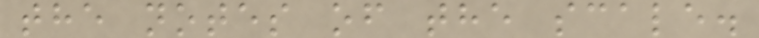the notes of the scale.
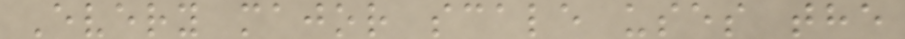Every major scale uses the
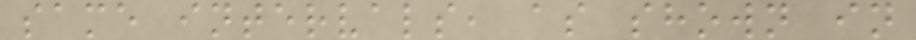same intervals, as shown in
